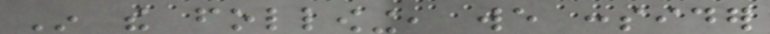In the following, we consider
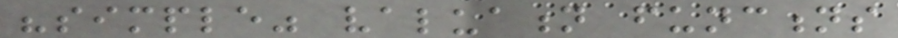"simple" valuation functions
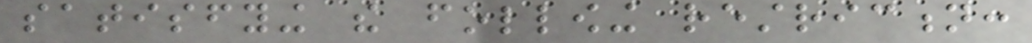satisfying the following restriction:
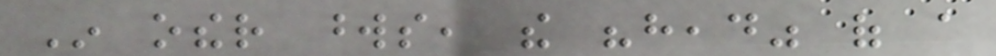In other words, the "head" of a
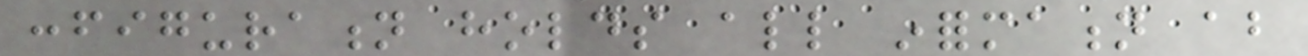configuration holds all information about
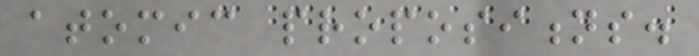atomic propositions.
